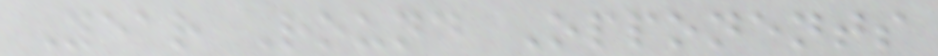Year Round Opponents
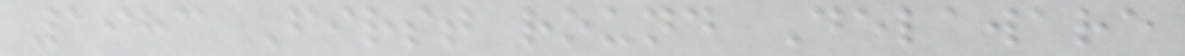1983 First round Delaware
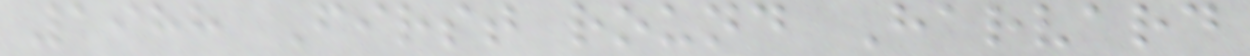1988 First round Harvard
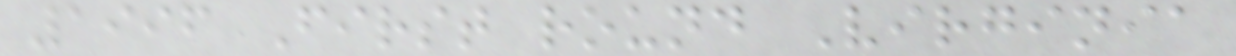1996 First round Virginia
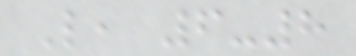L, 6-8
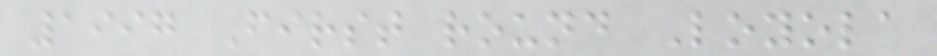1997 First round Loyola
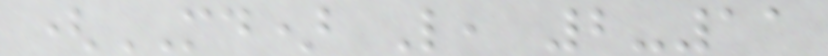(MD) L, 2-11
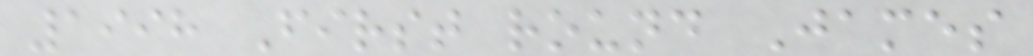1998 First round James
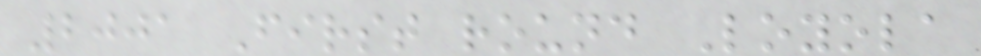2001 First round Loyola
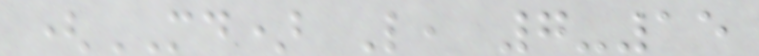(MD) L, 7-15
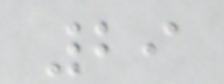29
